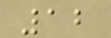12
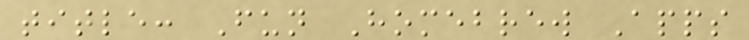title: Fun Homebrew Apps
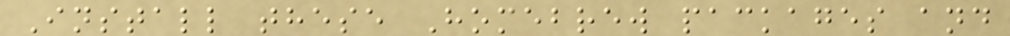Install these Homebrew packages and
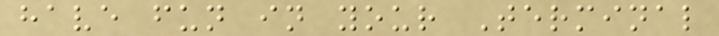have fun in your Terminal
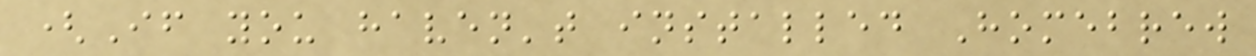(If you haven't installed Homebrew
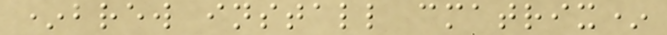*brew install cmatrix*
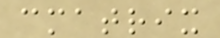cmatrix
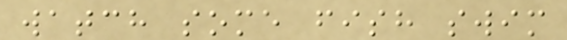watch some fish swim
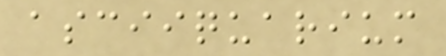asciiquarium
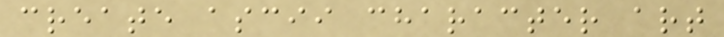create ascii character art
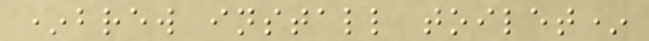*brew install toilet*
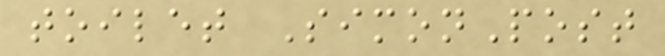toilet SimonPost
